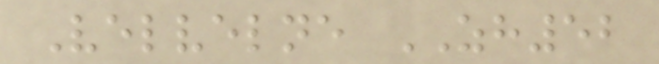Velvelne ZH52
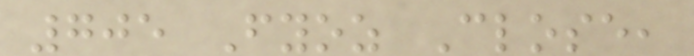705 Fyoz Close,
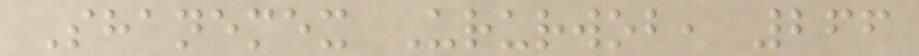Shanemex Ururwob, 266
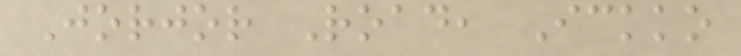Jorjor Road, Ickko
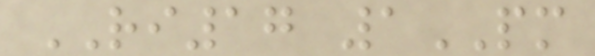RI17 1PM
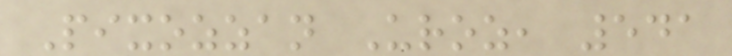Pixozzan Uroz, 541
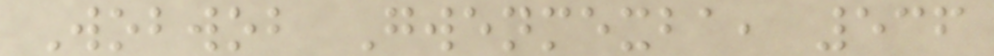Wobwob Gwenmexba, 536
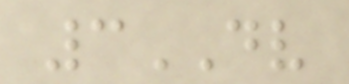3DV
